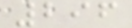296
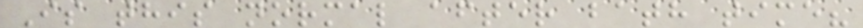Is this normal after bath time?
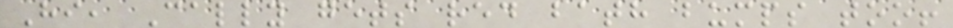Hi, Cally gets red bath bumps too!
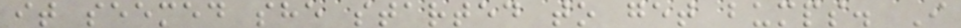it seemed she started to get bumps. I
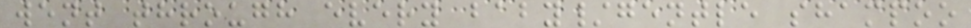went through every baby/gentle shampoo
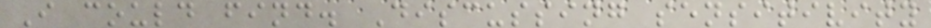I could find. Discussing sensitivity
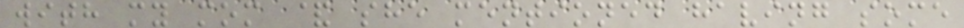with my mom & she mentioned having some
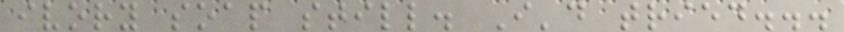ivory soap still. I'd tried...
